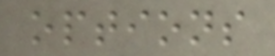options
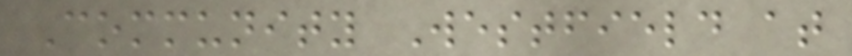Community Westfield at
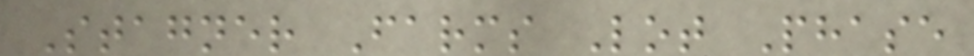Stagner Farms Lot Phase
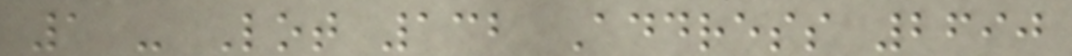1 - Lot 132 Address 2690
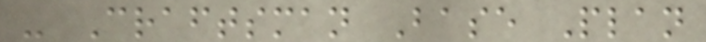- Craftsman Base Plan
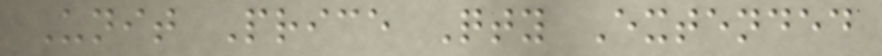Unit Price Qty Extended
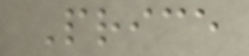Price
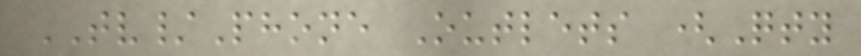TV/Phone Outlets (Qty
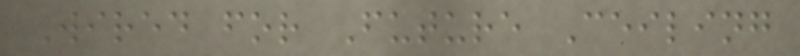Wired for Future Ceiling
